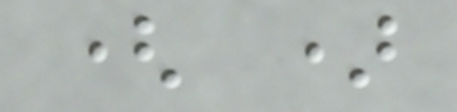( )
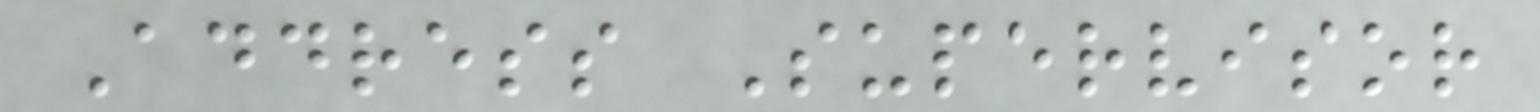Address Supervisor
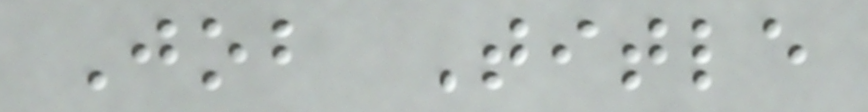Job Title
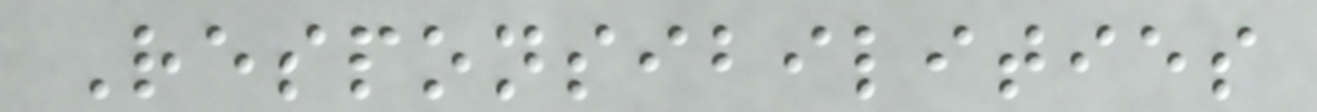Responsibilities
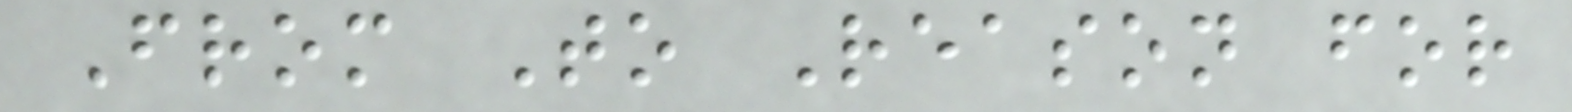From To Reason for
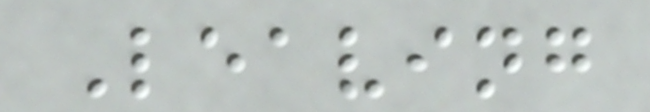Leaving
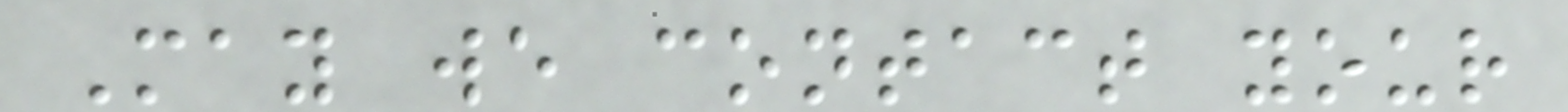May we contact your
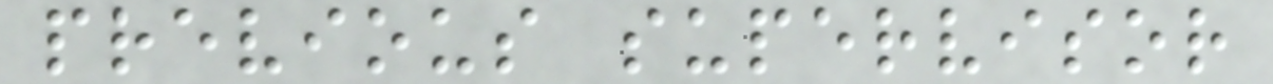previous supervisor
